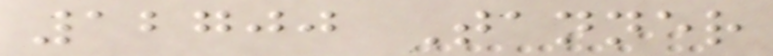12700 Tanner
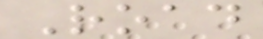Road
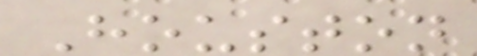Houston
